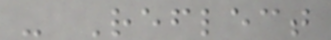- Reflect
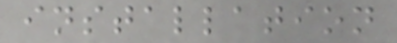installation
